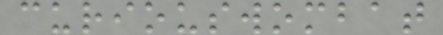curiouswombat
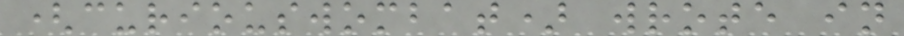(curiouswombat) wrote in
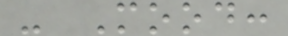- Mood:
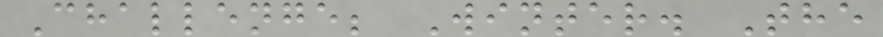Challenge; Winter. The
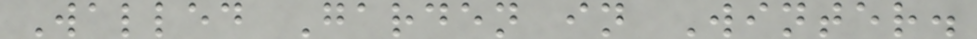Walled Garden in Winter.
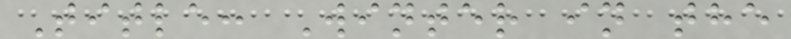Title: Winter in the
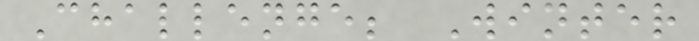Challenge; Winter
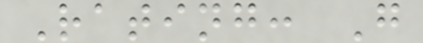Rating: G
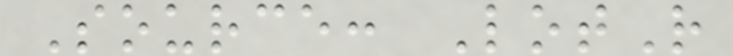Source: LotR
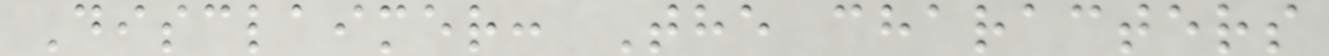Disclaimer: The characters
